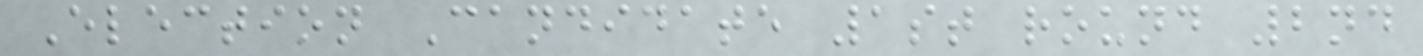Election Candidate 1st round 2nd
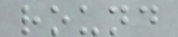round
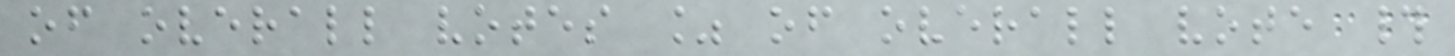of overall votes % of overall vote #
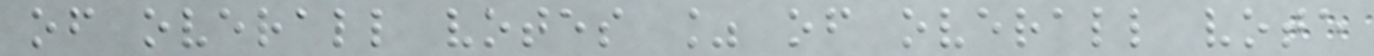of overall votes % of overall vote
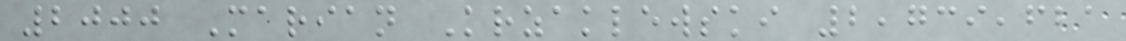2000 Marian Krzaklewski 2,739,621
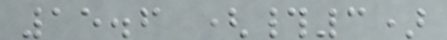15.6 (#3)
